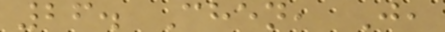26. Chen, J,
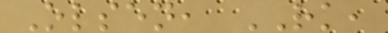Olsen, RK,
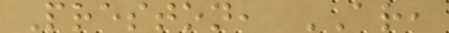Preston, AR,
